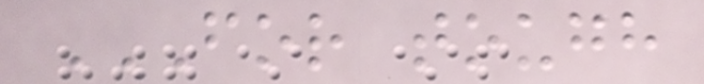FOR TOUGH
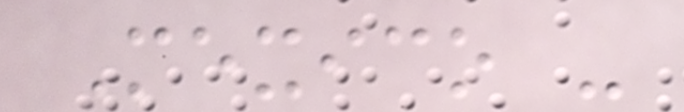Mexico -
